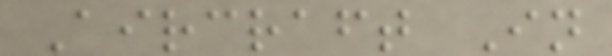Aircraft In
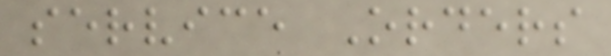service Orders
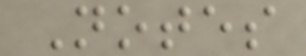Notes
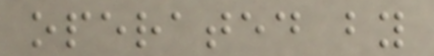operated by
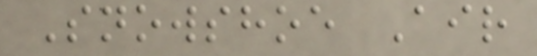Snowshoe Air
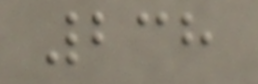238
